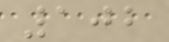102
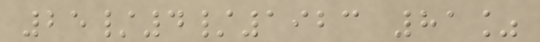25/4/1923 81%
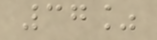37%
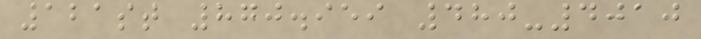121st 870.959 480-4010
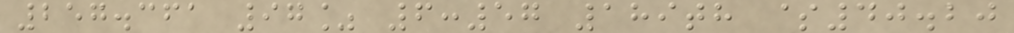257.361 97% 6:57 189th $40.20
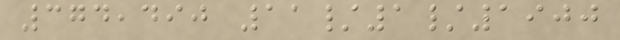374,490 11/1/1900
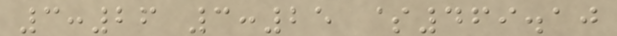3:26 3:25 $469.10
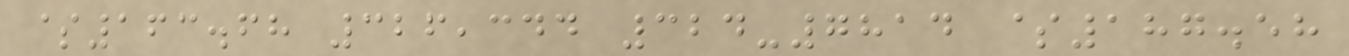$163.68 326,344 324-7814 $187.58
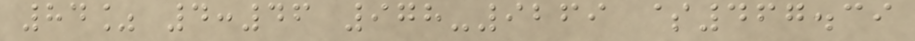84% 4:46 978-9269 $467.39
